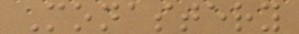Monastery
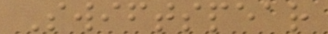Swiftspear
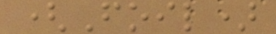(Foil)
